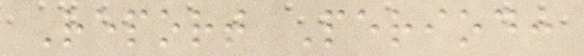Report Period:
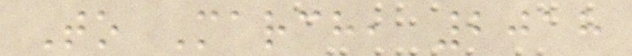To March, 2018
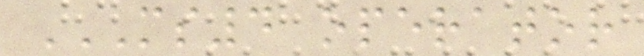MS4 OPERATOR
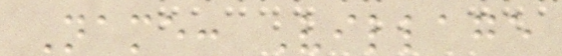Name: Village
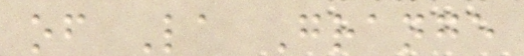of La Grange
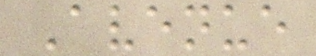Avenue
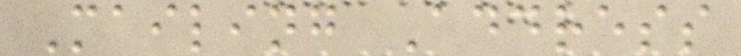Mailing Address
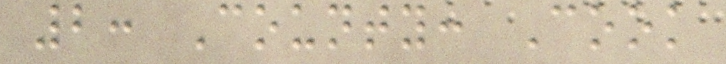2: County: Cook
